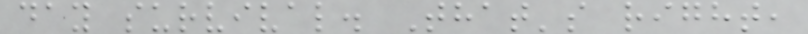day survival. That's right,
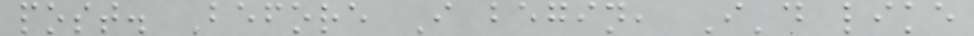post. Before I begin, I'd like
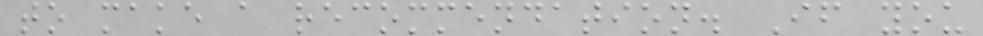to make a recommendation. If you
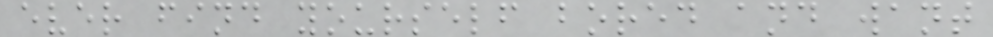ever find yourself bored and want
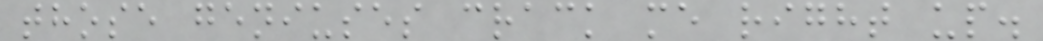those geniuses crack me right up.
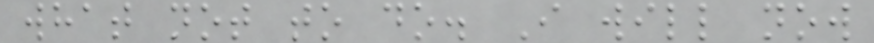what not to do. I will now
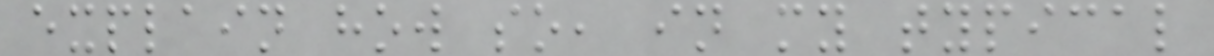explain how so, in my typical
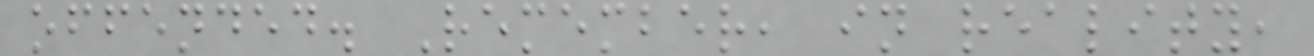offended. Remember, in reality,
